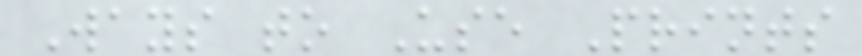Ways to Use Prints
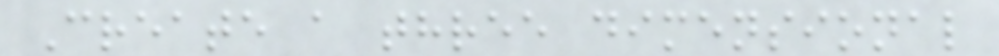Create a three dimensional
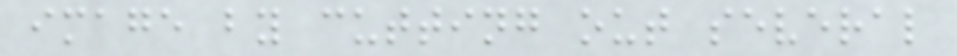image by cutting out several
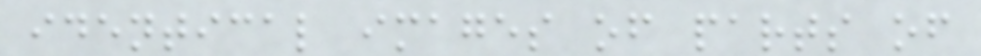identical images of parts of
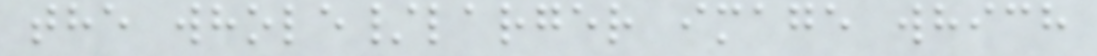the whole/larger image which
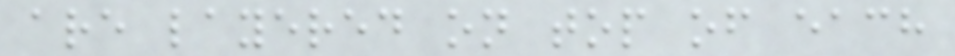are layered on top of each
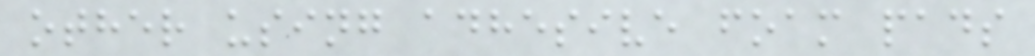other using adhesive foam pads
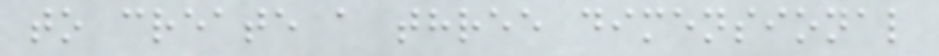to create a three dimensional
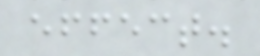effect.
